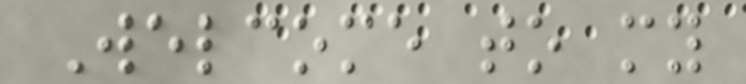Welcome to my
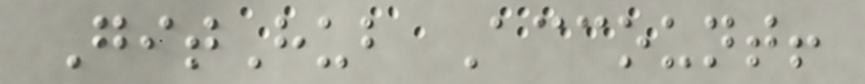GitHub Account!
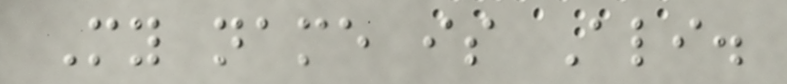My name is Ali.
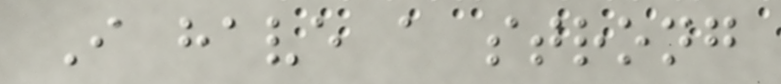I have a strong
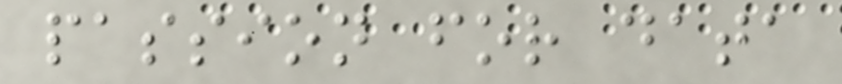passion for data
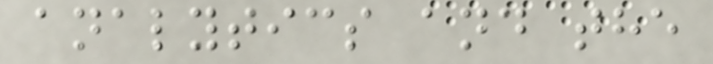analytics and the
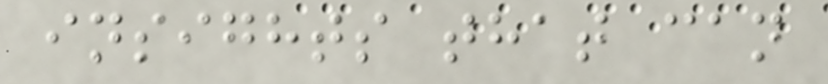insights that can
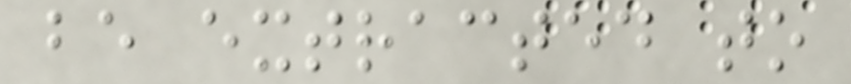be extracted to
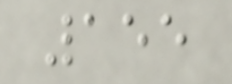155
